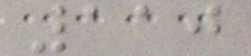110
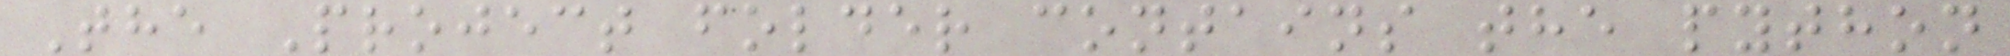The Project folder contains the python
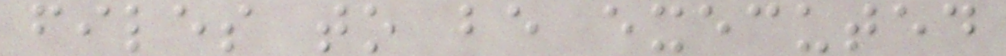files to be executed
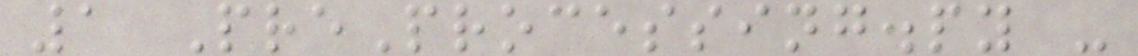1 PreProcessing.py -
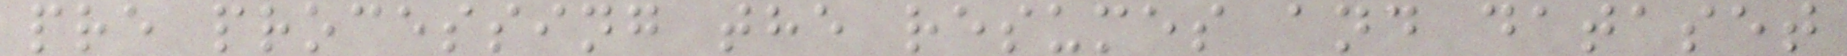pre processing the resumes and dataset
